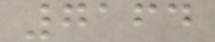7164
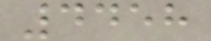4458
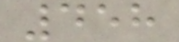458
